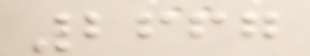2667
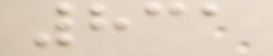831
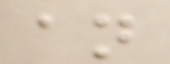an
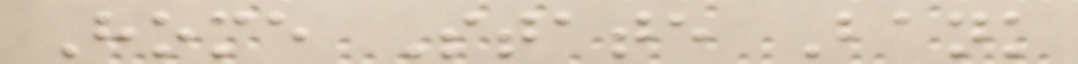Home State Bank
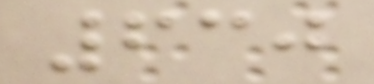630
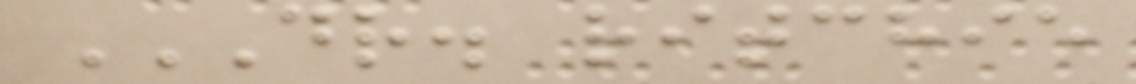DR. RITCHIE
